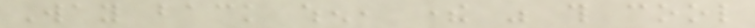Way back when, there was this cool
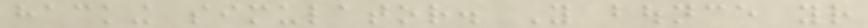hacking simulator. You bounce your
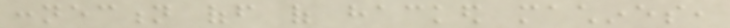connection off of hacked machines,
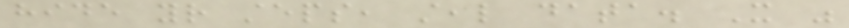hide your steps, steal data. It was
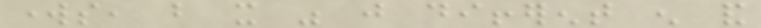works, but it was just different enough and
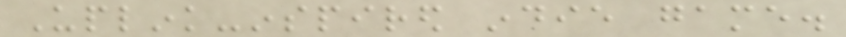Uplink-inspired indie game.
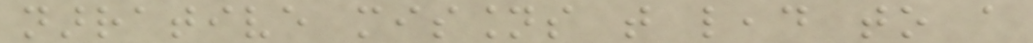narrative missions that lead to a
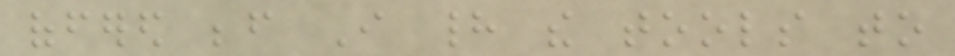offered before I had the tools to
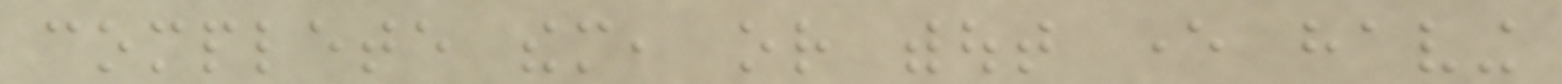complete them, or without ever having
